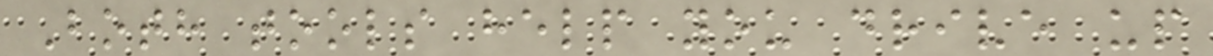Both tools help you drive up
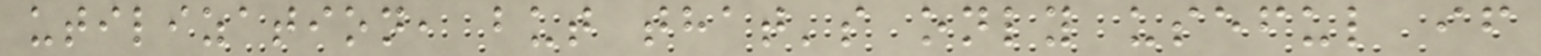utilization, but that's only useful if
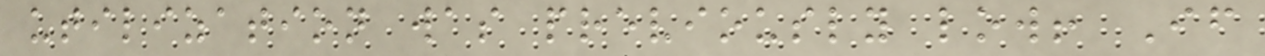utilization was previously low! If
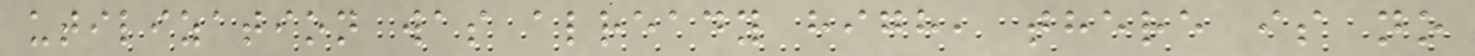utilization was already high, there is no
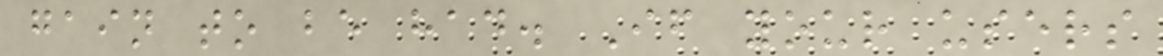gain to be had. If your users
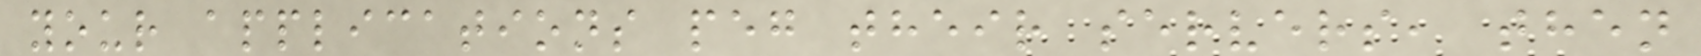your applications peg their servers, then
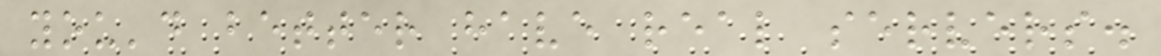you'd better have real servers.
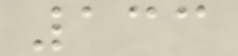133
